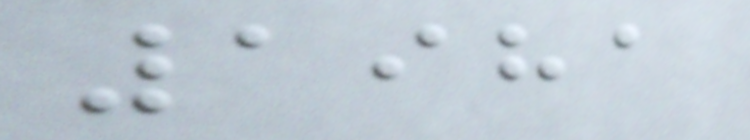1981
